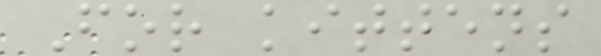For kittens
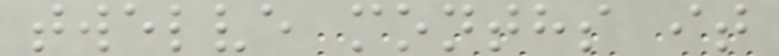twelve months it
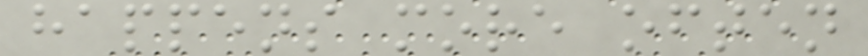happens more often
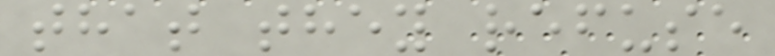that they refuse
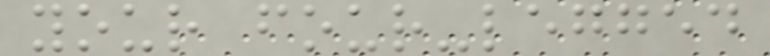your four-legged
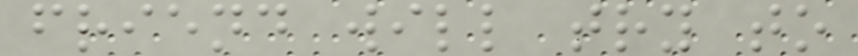friend will try to
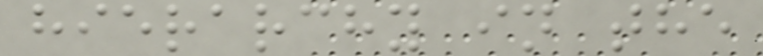hierarchy in the
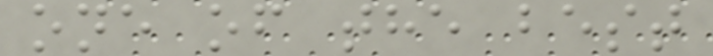one of the best
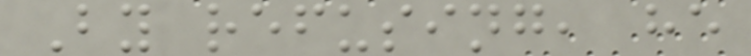By refusing, he
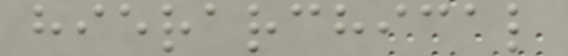hierarchical
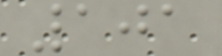101
